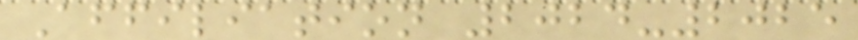Affiliation 2024-2025
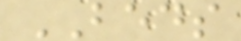BEDS
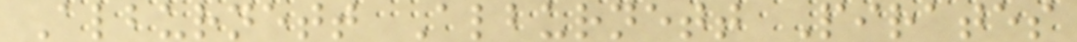Alburnett Alburnett Pirates
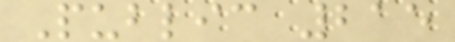Public 215
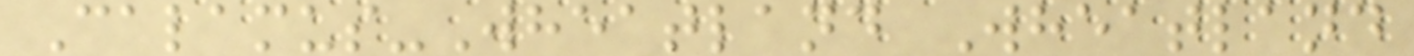Calamus-Wheatland Wheatland
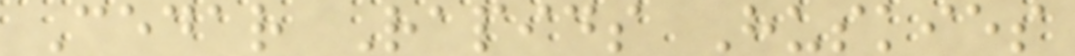Cedar Rapids Huskies
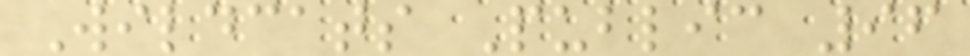Wildcats Public 96
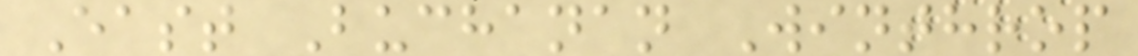East Buchanan Winthrop
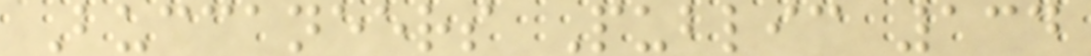Buccaneers Public 134
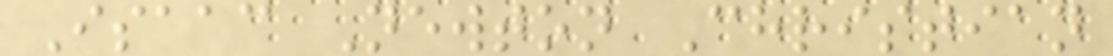Isaac Newton Christian
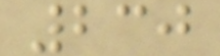230
